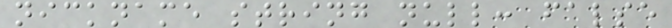nickname string null: false
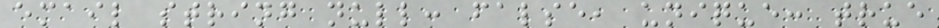email string null: false, unique: true
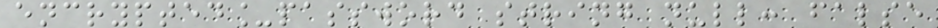encrypted_password string null: false
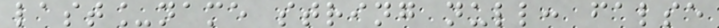last_name string null: false
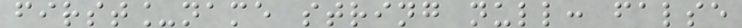first_name string null: false
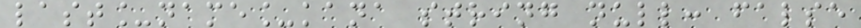last_name_kana string null: false
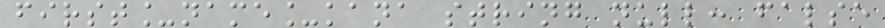first_name_kana string null: false
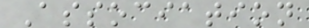Association
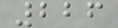226
